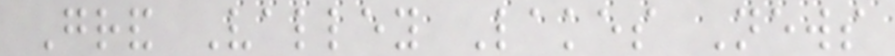Grand Valley Lakes News
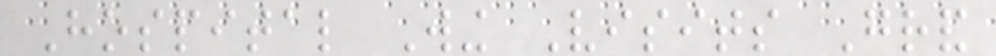Hospital Wing Visits Grand
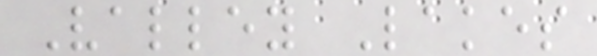Valley Lakes
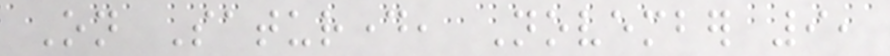On Saturday, November 9,
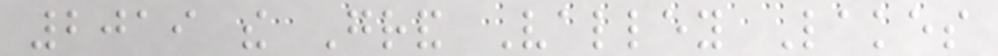2019 the Grand Valley Lakes
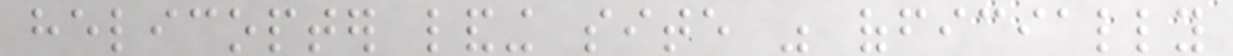helicopter landing site was officially
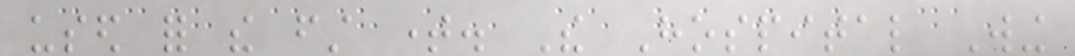used for the first time. The Hospital Wing
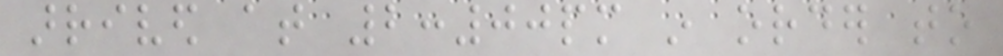arrived at 2:00pm in order to
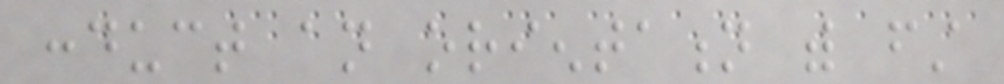conduct an orientation with first
